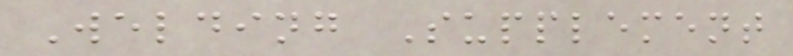Welding Supplement
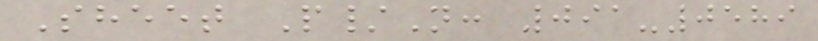Sheet P/N: 091-0589
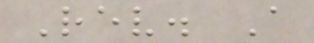Rev. A
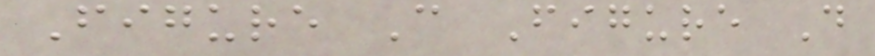Figure C Figure D
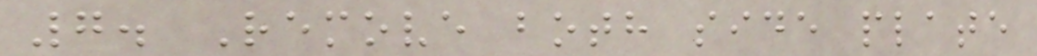7. Remove both side plate
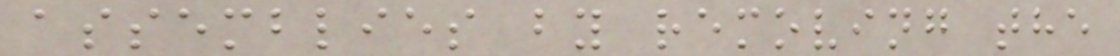assemblies by removing the
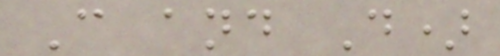C and D)
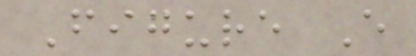Figure E
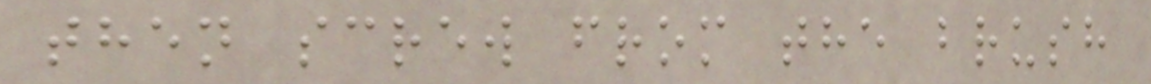then screw from the brush
